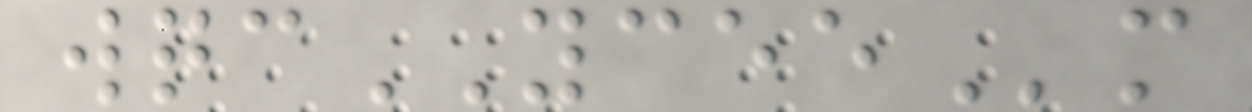wqcYCEEm
